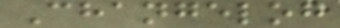Changelog
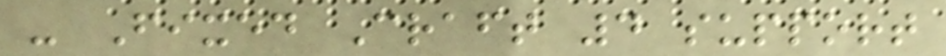- Fixed Craft 4 support
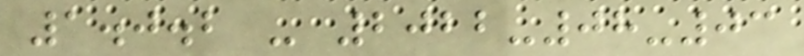1.0.2 - 2022-08-03
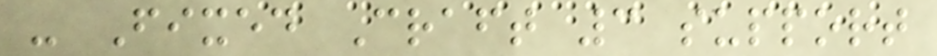- Fixed Craft 3 support
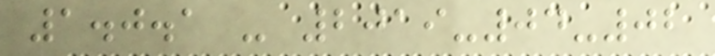1.0.1 - 2019-04-02
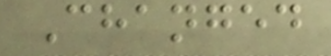Changed
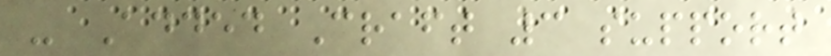- Added Craft 3 support
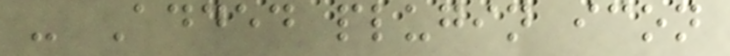- Added plugin icon
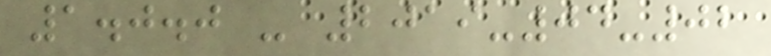1.0.0 - 2019-04-02
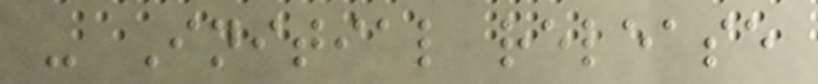- Initial release
